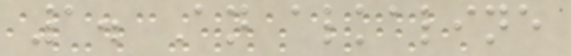1. An alkaline
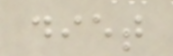diet
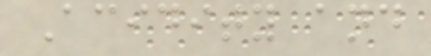Acidity and
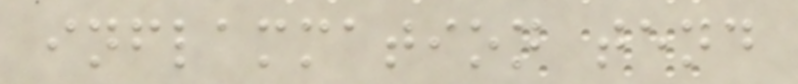inflammation tend
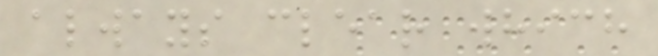always clear which
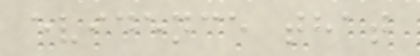evidence that
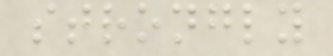strongly
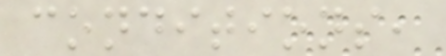conditions,
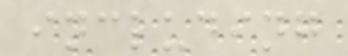including
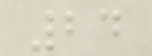24
